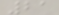21
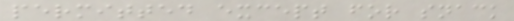permitted except for snack
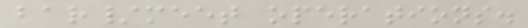bar/meet operations.
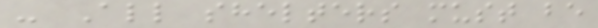- All shelters must be
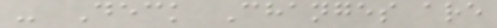- Deck Changes are
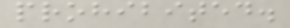prohibited.
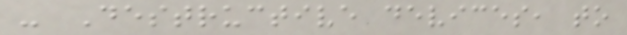- Destructive devices, to
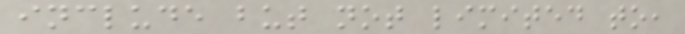include but not limited to,
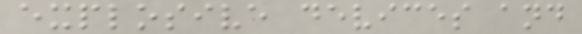explosive devices and
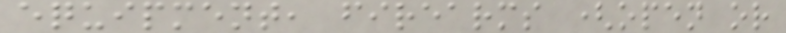equipment, firearms (open or
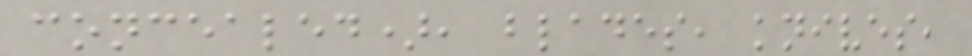concealed), blades, knives,
